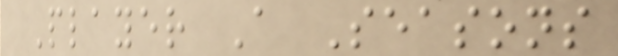Player A Seasons
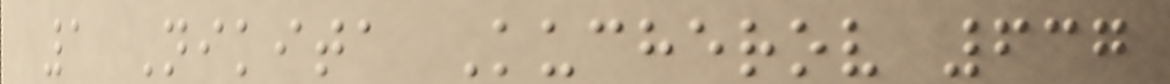1 Nikita Kucherov 637
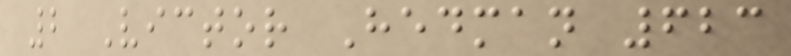2 Victor Hedman 623
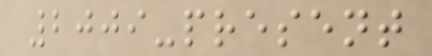2009-present
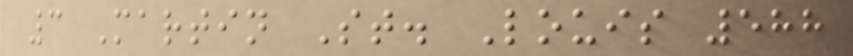3 Martin St. Louis 588
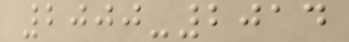2000-2014
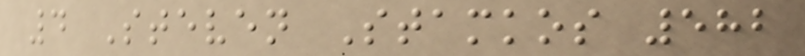4 Steven Stamkos 582
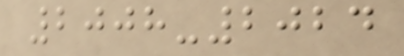2008-2024
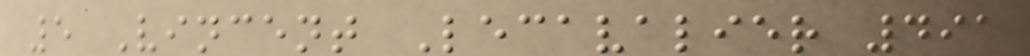5 Vincent Lecavalier 491
